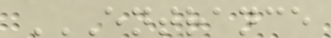ENTRANCE
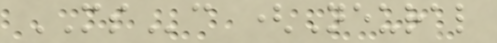MSc (Neural
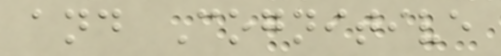and Cognitive
